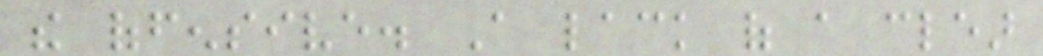the offensive. A lack of a clear
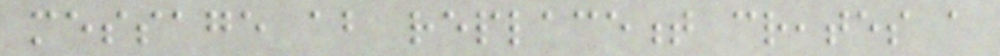message about replacement creates a
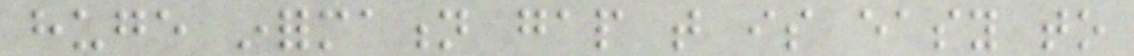huge information gap that is easy to
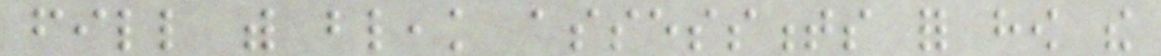fill with bleak assessments for how the
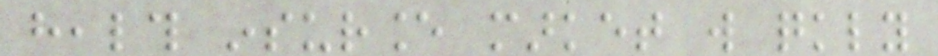health insurance market will quickly
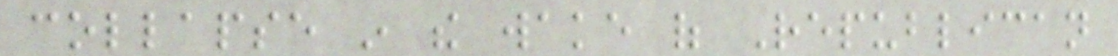collapse in the wake of Republican
